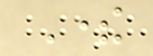There
